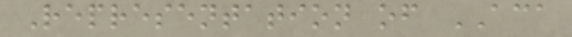Representation of ACA
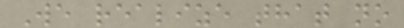We realize that no
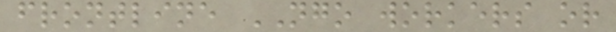frontline NGO workers or
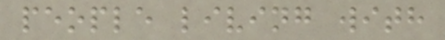people living with
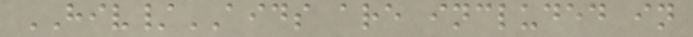HIV/AIDS are included in
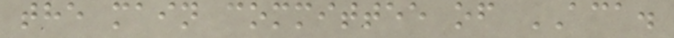the main committee of ACA.
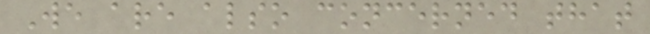We are also concerned that
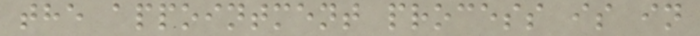the appointment process is in
